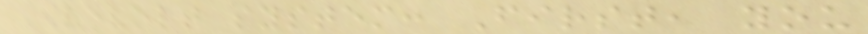REVOLT system: First, you
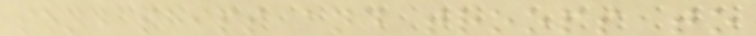send ships and troops to
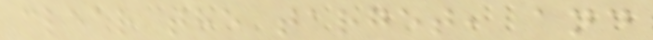clear the target, and
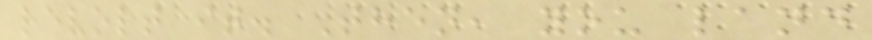revolt it. Then, you land
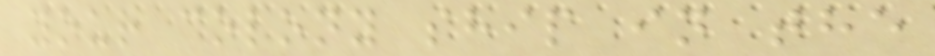your colony ship in the
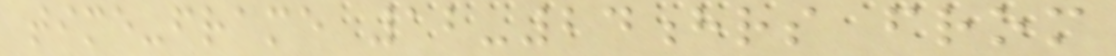time-frame 12-24hrs from
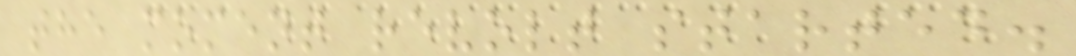the moment revolt started.
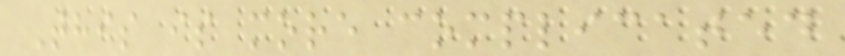This is more complicated
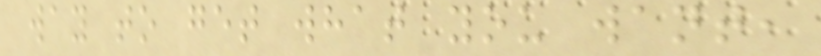way to get what you want,
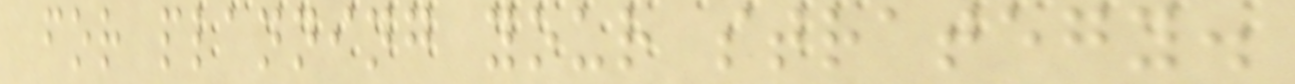for planning your strategy.
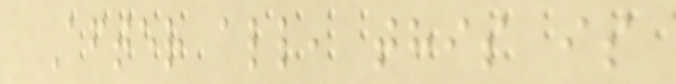After all, this is
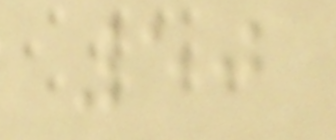50
